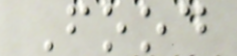Food
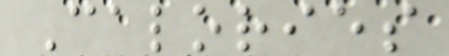Calories
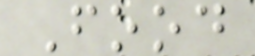Food
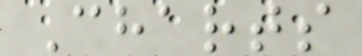Charts
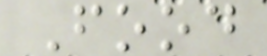Food
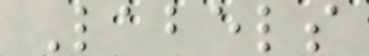Labels
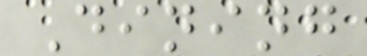Dining
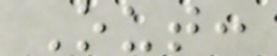Out:
